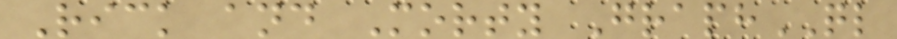Rick and Morty GraphQL
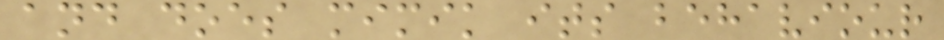and does mimik its behaviour
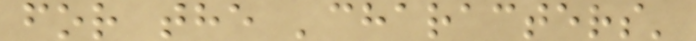for the 'characters'
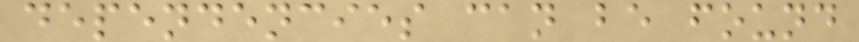dependencies can be found
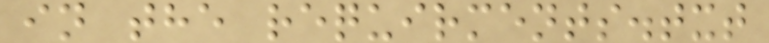in the requirments.txt
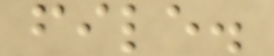file.
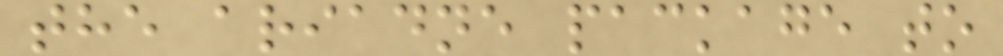the ariadne package to
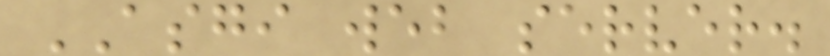ASGI web server.
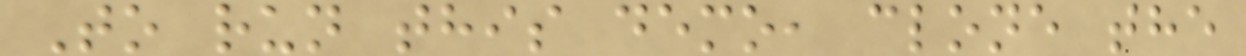To run this demo, clone the
